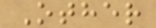Other
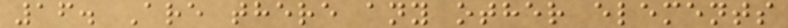16. Are there any other elements
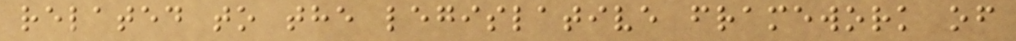related to the legislative framework of
